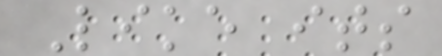Like its
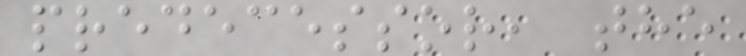predecessor, the
